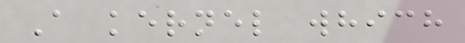A kernel which
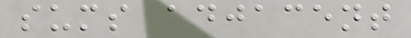sums adjacent
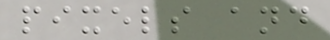pixels and
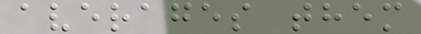averages them
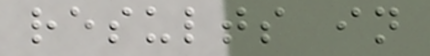results in
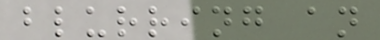blurring an
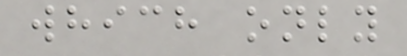which only
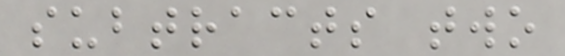subtracts two
